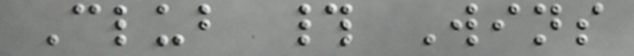Club # Wins
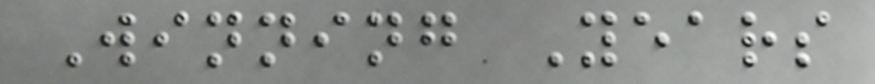Winning Years
